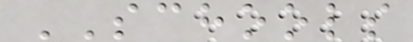SCHOOLS
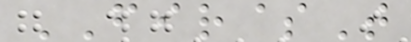FIR$T
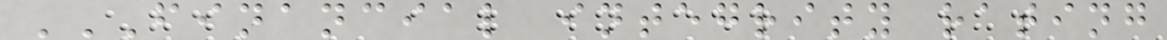FINANCIAL INTEGRITY RATING
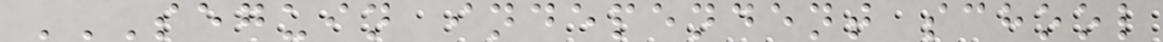SEGUIN INDEPENDENT SCHOOL
